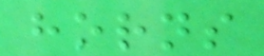horns
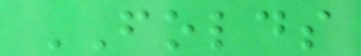FOLDS
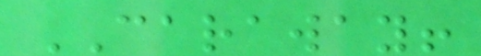CARAWAY!
